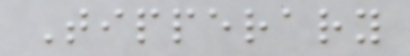Tipperary
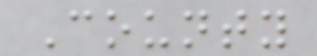County
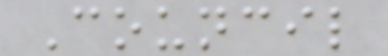Council
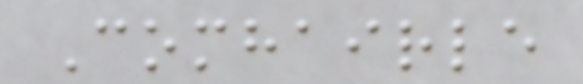Comhairle
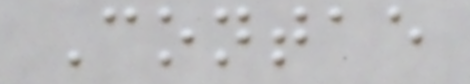Contae
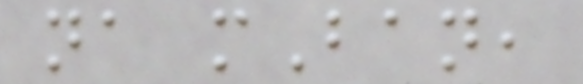na mBan,
